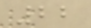22
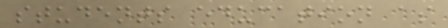students education as
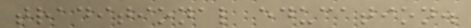traditional education.
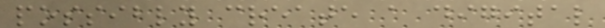possibly create a digital
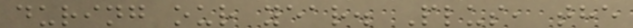during our year. Plus, the
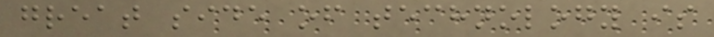great side of technology is
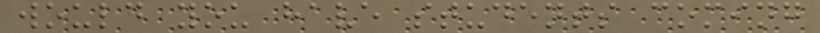would you have students coming
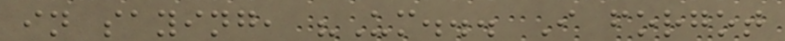in saying, "Um... I forgot
